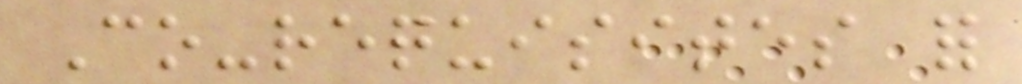Co-requisites for
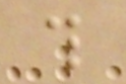this
